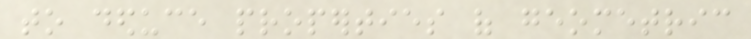to deduce properties of geometric
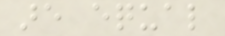are equal
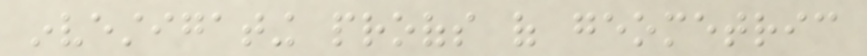investigating proofs of geometric
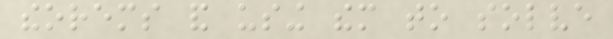theorems and using them to solve
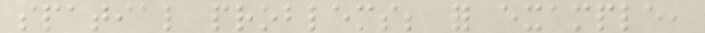spatial problems; for example,
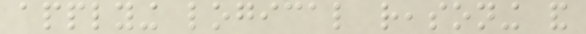applying logical reasoning and
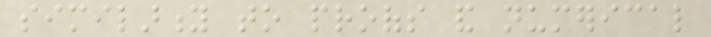similarity to proofs and numerical
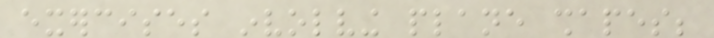exercises involving plane shapes;
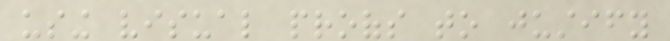using visual proofs to justify
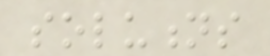solutions
